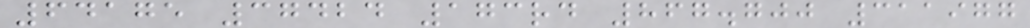64175 37424 173rd 867.700 311977
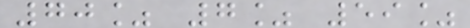70% 7% 59%
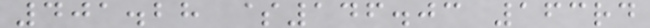401.28 $146.03 163rd
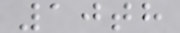10th
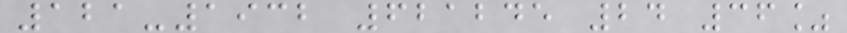121-1932 621245 24 36%
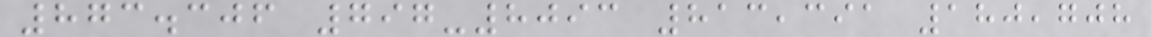873.306 797-8093 813,391 180,708
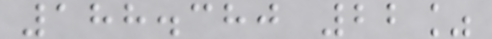188.380 22%
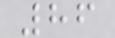86
